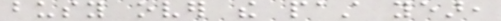busy over the past year,
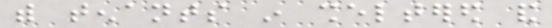with tenants in sheltered and
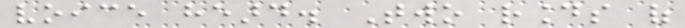voice heard. Two rounds of
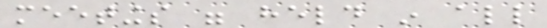meetings were held in all
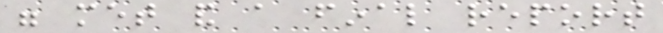were met and a final report
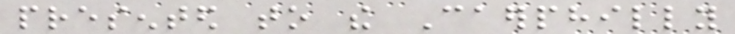presented to the Caerphilly
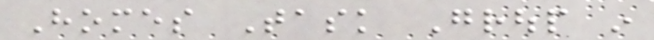Homes Task Group in
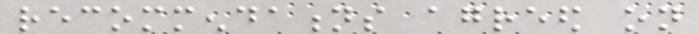recommendations agreed on
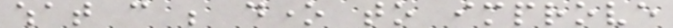what can be done to improve
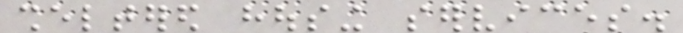sheltered housing services.
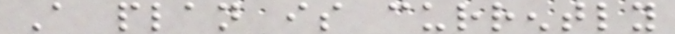A plan is currently
